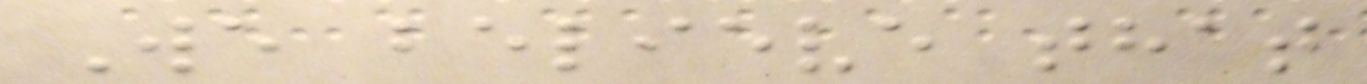We believe that
